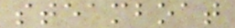steamboat
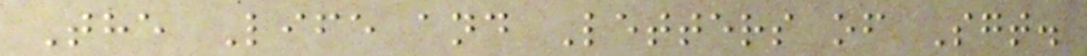The Life and Letters of Sgt.
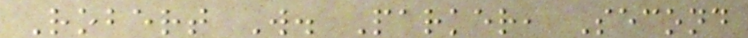Robert W. Parker, Second
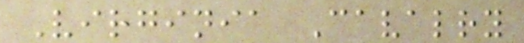Virginia Cavalry
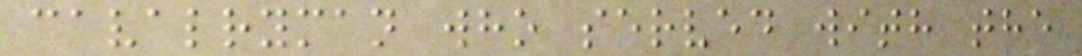cavalryman who served with the
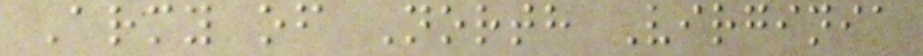Army of North Virginia
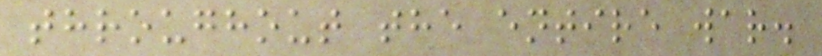throughout the entire war.
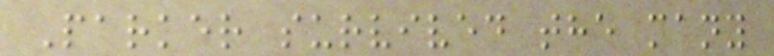Parker survived the many
